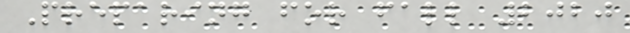Preparing for fall 2020
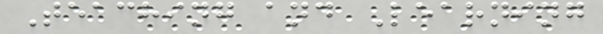Teaching and Learning
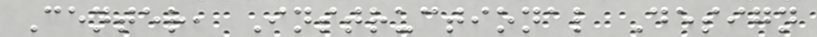Center, Instructional Design
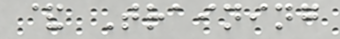& Training
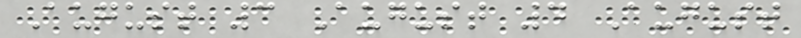August 3 August 4 August
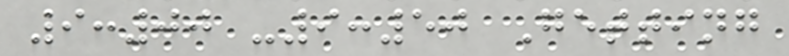9:00 -9:50 Getting
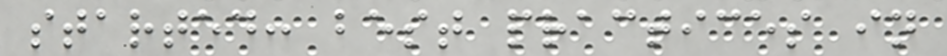started: best practices in
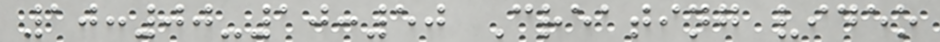10:00-10:50 Creating video
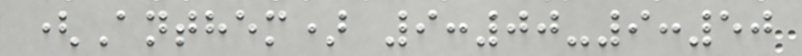(Anthem) 9:00-9:50
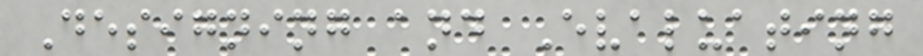Designing and Evaluating
